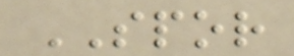SPOR
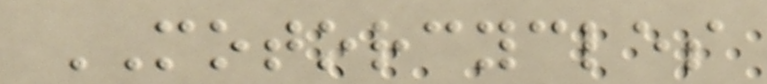MOTORCYCLES
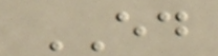ED
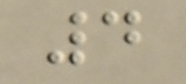4
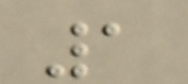1
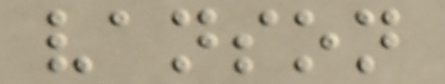vanson
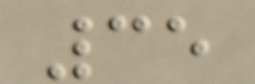35
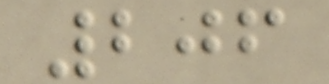206
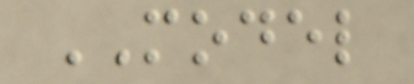MODEL
